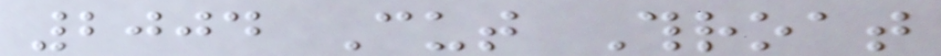2004 Cut Throat
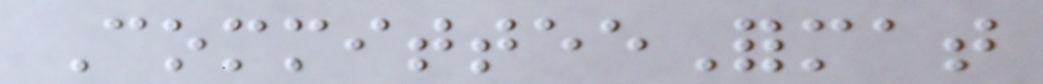CommitteeFormat
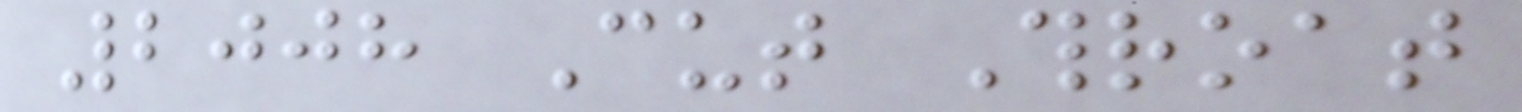2008 Cut Throat
